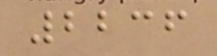2236
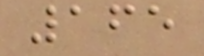165
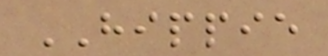HIPPIE
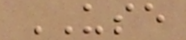USE
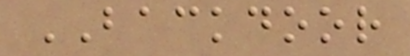BACKDOOR
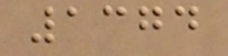1374
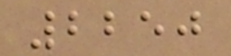2250
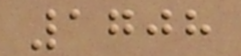1708
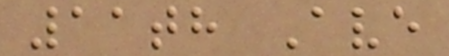11th Ave
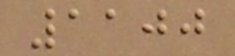1100
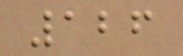126
